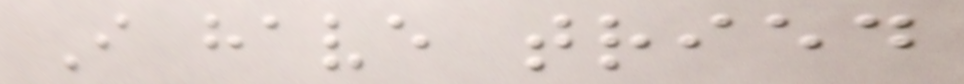I have tried
